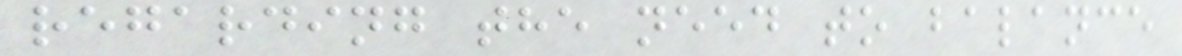regarding the need to balance
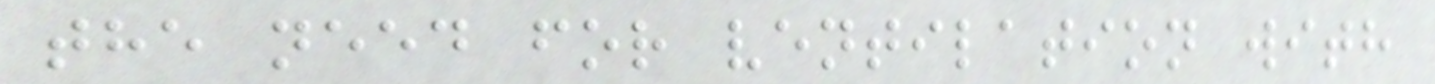the need for ventilation with
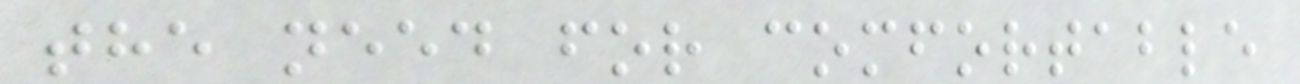the need for comfortable
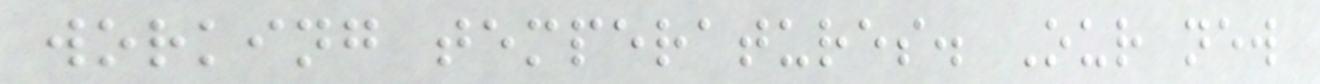working temperatures. Our new
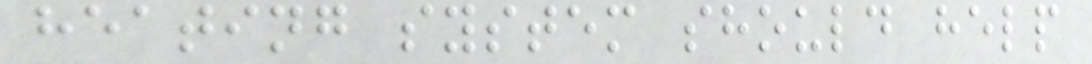heating system should help
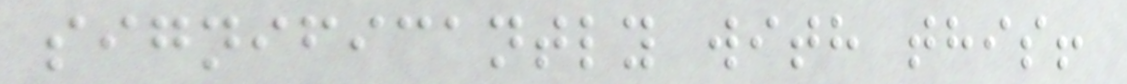significantly with this!
